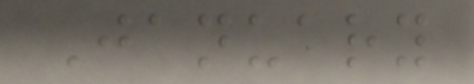January
